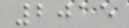2015
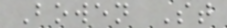Bowen St
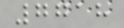7718
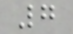7
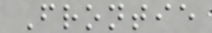Frontie
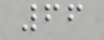66
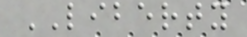LIBERTY
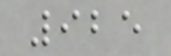925
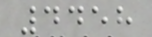4458
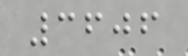3606
